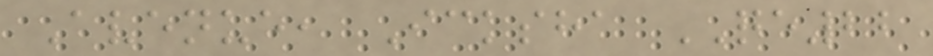Avenue, Icksha QE22
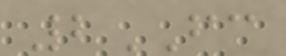2FC
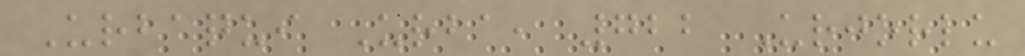Urbaqui Urba, 722 Urjorlu
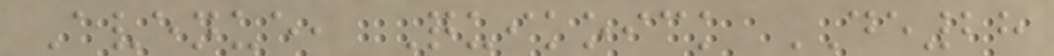Avenue, Quikoick DE28
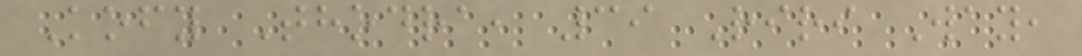Kofy Thodra, 39 Riri Way,
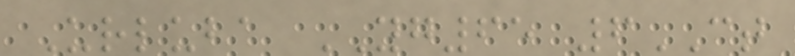Urluba YG65 6CT
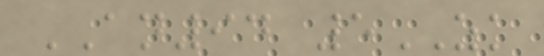AN94 5ZK
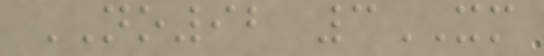NO92 3XM
